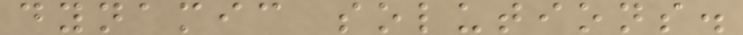dynamic solutions.
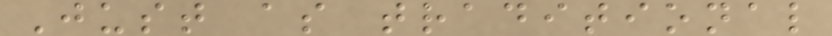Just as traditional
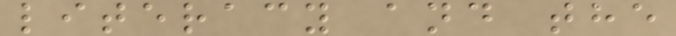literacy and the
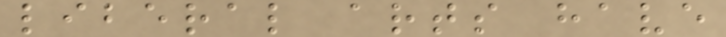liberal arts have
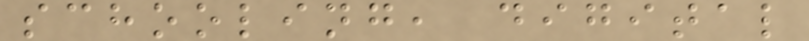schooling, digital
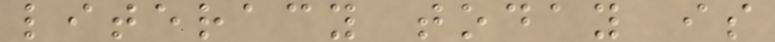literacy today is
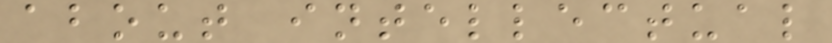about intellectual
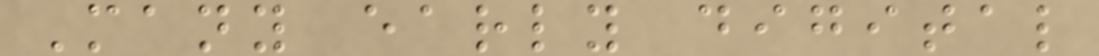Many early digital
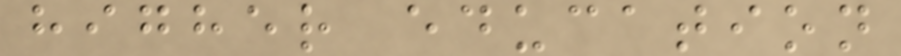higher education
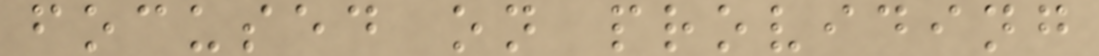focused on providing
